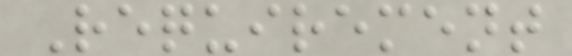Requirement
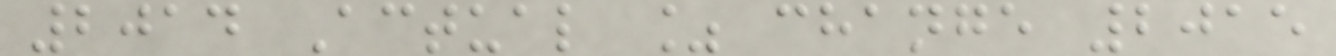2014 Actual % change 2015
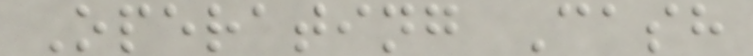Operating Cash
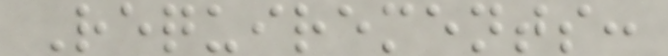Requirements:
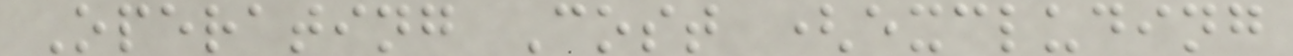Operating Cost (excluding
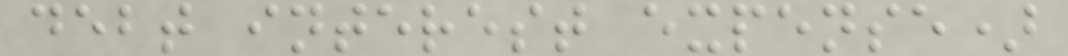debt interest expense)
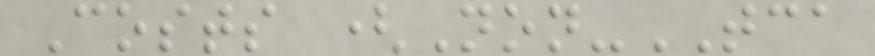Costs (Non-TCA
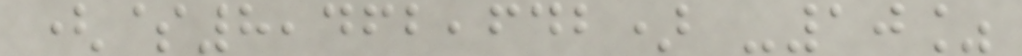($8,462,642) -10%
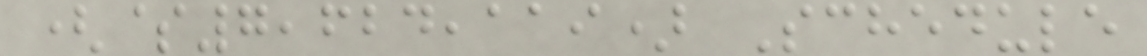($7,624,119) Schedule
